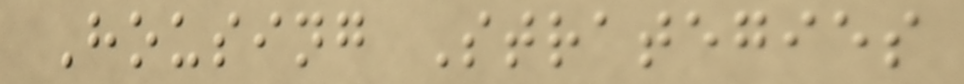Housing Strategies
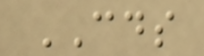CDS
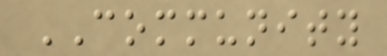COMMUNITY
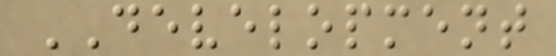DEVELOPMENT
